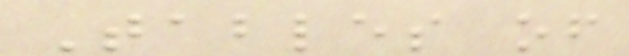Tables of
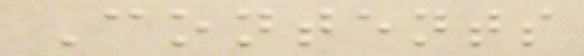Contents
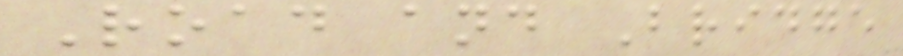Road and Bridge
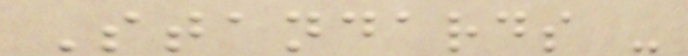Standards -
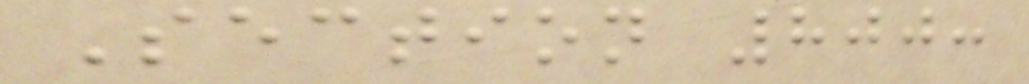Section 800:
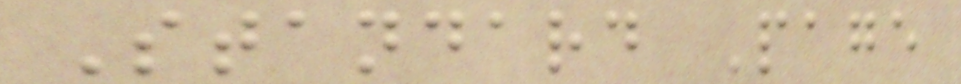Standard Page
